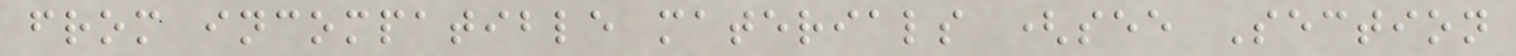from incompatible materials (see Section
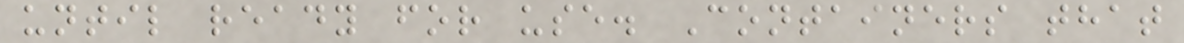until ready for use. Containers that
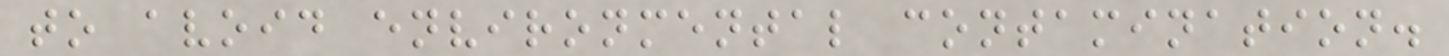to avoid environmental contamination.
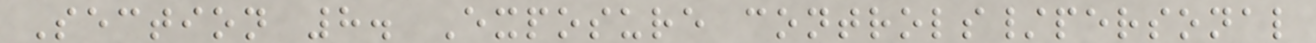Section 8. Exposure controls/personal
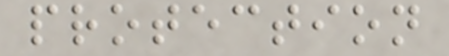protection
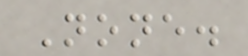None.
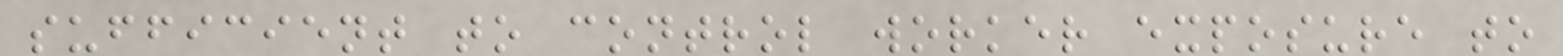sufficient to control worker exposure to
